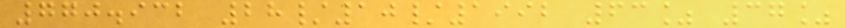770.932 28/10/1992 63% 37%
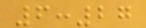6:27
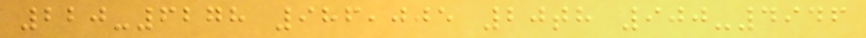220-6278 986,005 20th 900-4946
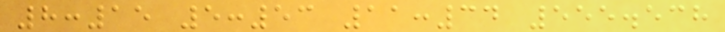8:15 5:53 11:34 555.538
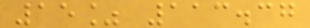15% 113.37
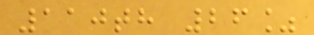110th 26%
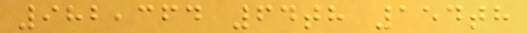982,364 64th 154th
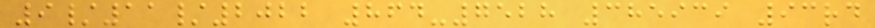9/11/2022 864-7528 385939 93rd
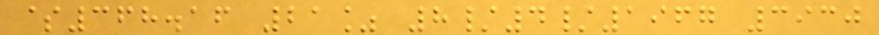$368.16 21% 8/4/1967 3930
